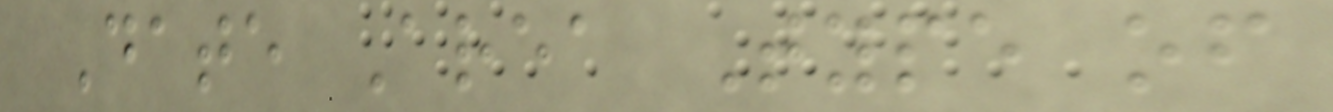Date Area Type of
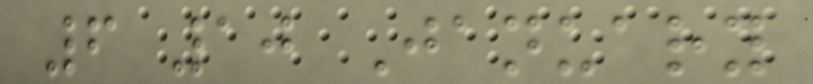6 10 January
